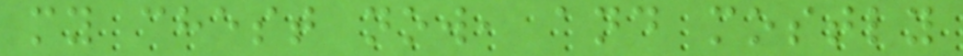my chest now, and mostly
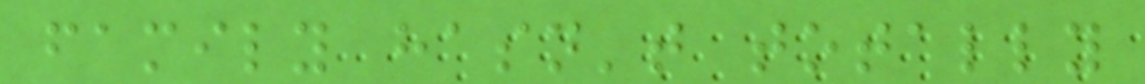family hasn't totally
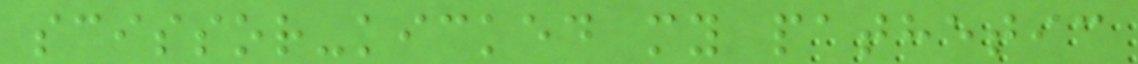scissor-kicked my pathetic
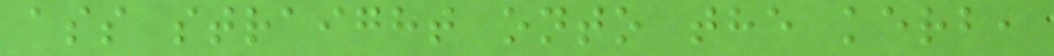ass straight onto the kerb,
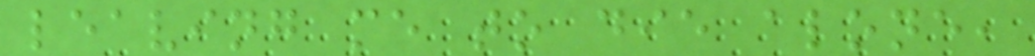leaving me to die alone,
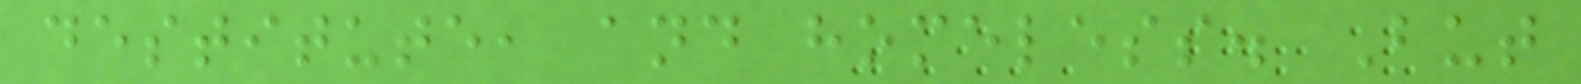destitute, and homeless. But
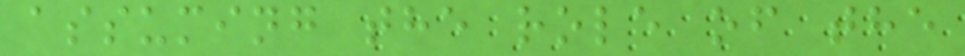assuming the role of the
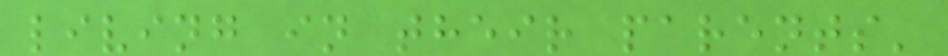living in their parents'
